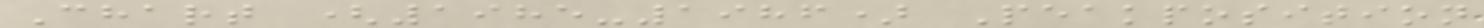Chart (1985-1986) Peakposition
